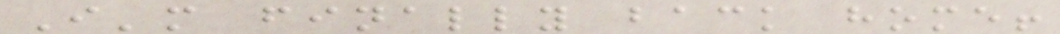I'm finally back home!
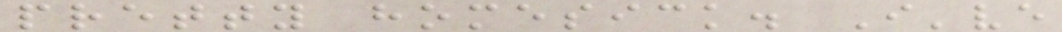pretty homesick. I've
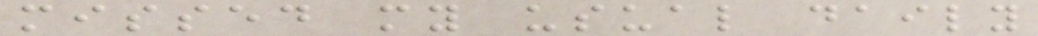missed my usual daily
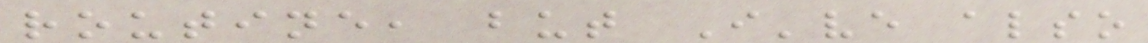routine, but I've also
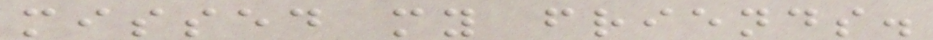missed my friends.
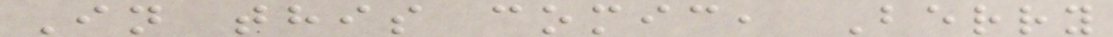In this comic, Berry
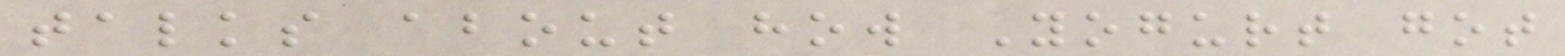talks about how Yogurt got
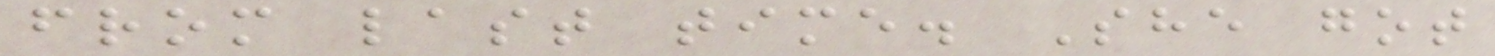from last time. She got
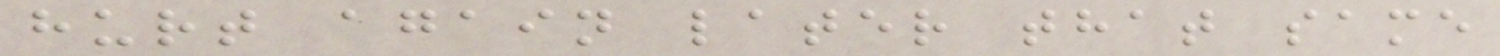hurt again later that same
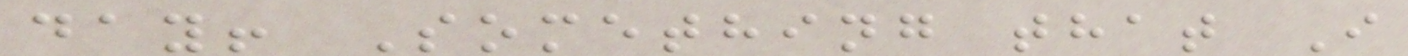day! Something that I
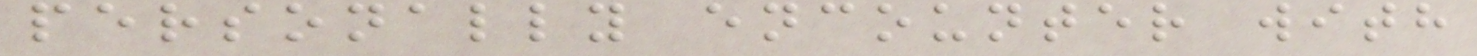personally encounter with
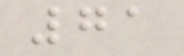71
